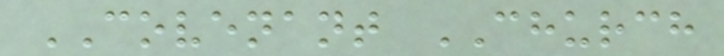COVENANT CHURCH
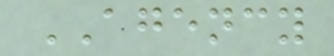AGENCY
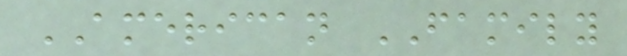AMERICAN FAMILY
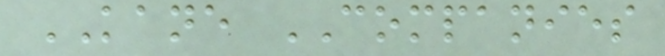KANE COMPANIES
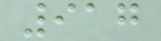917
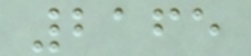2165
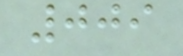009
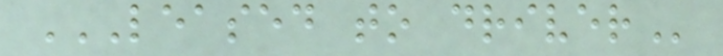LEASED TO DRIVER
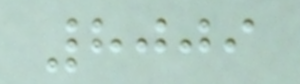8009
